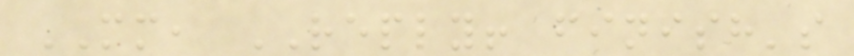MM, REPLY! finish's
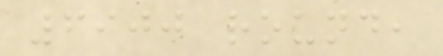6900 round,
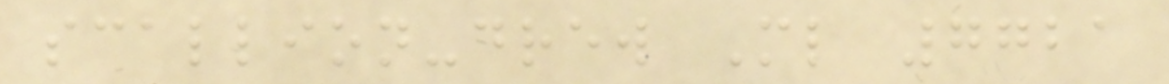scallion-drew Ml 7721
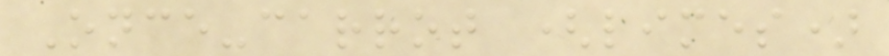Once-carrot (limes)
